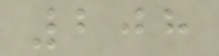208
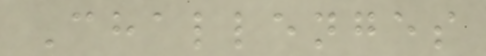Challenges
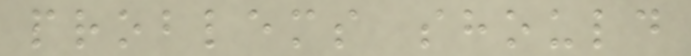problems should
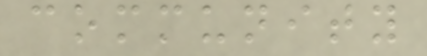community
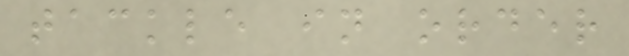tackle in order
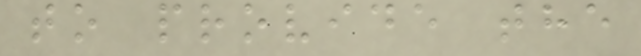to provide the
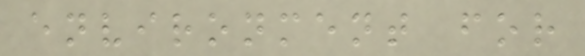environment for
